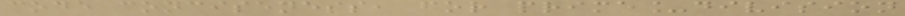code conciseness, for prime_division
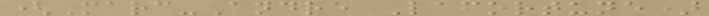(Marc-Andre Lafortune)
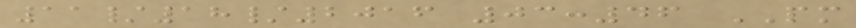11/18/2016 03:46 PM
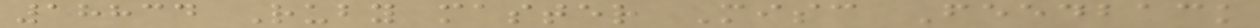18834 Ruby master Misc Feedback
